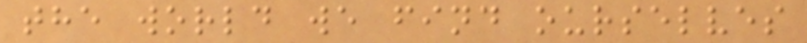the world we find ourselves
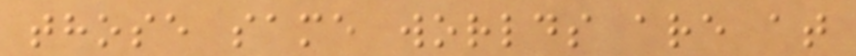those same worlds are at
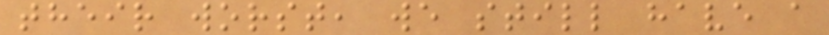their worst, we still have a
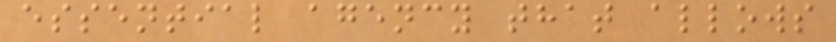essential agency that allows
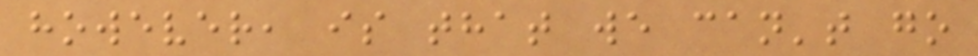however, is that we can't go
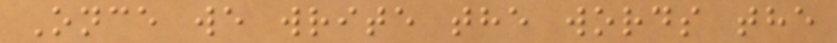Once we write the words the
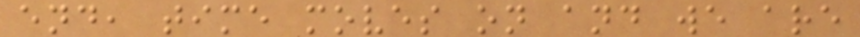end, time moves on and we are
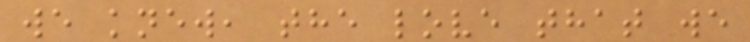we knew, the love that we
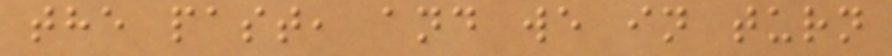the past, and we in turn
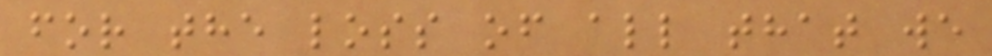for the loss of all that we
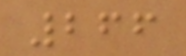266
